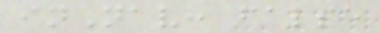inNav: false
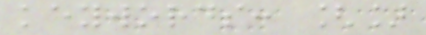keywords: []
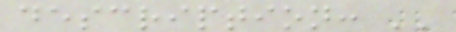description: ''
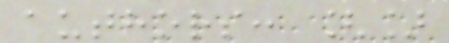authors: []
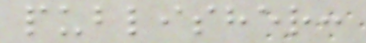publisher:
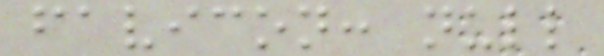favicon: null
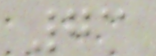73
